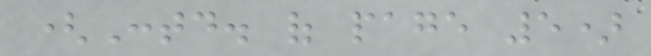(Contd. of page 5)
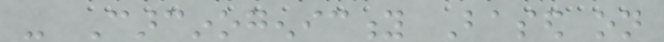- Carcinogenicity Based on
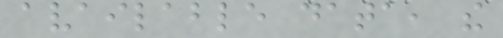available data, the
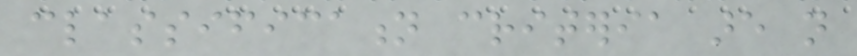classification criteria are not
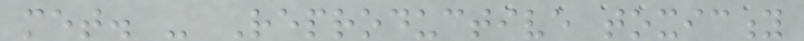met. - Reproductive toxicity
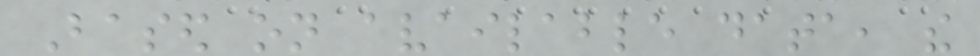Based on available data, the
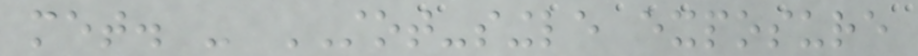met. - STOT-single exposure
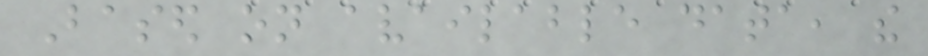Based on available data, the
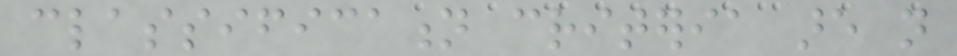classification criteria are not
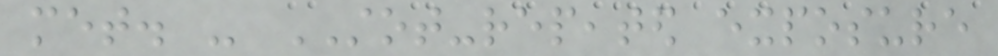met. - STOT-repeated exposure
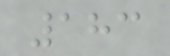183
